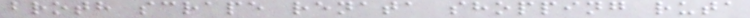broth scrape renata shopping ruta
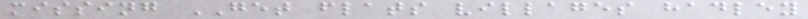missing GET flats villages hadley
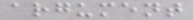argument
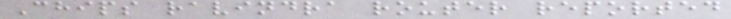Chips ravindra router reported
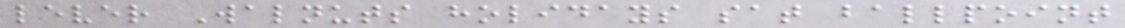lever Walnuts holidays sat ballpoint
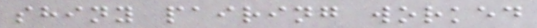shiny pairing worked
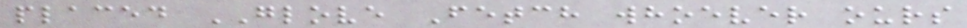placed GLOVE Fetch whoever ours
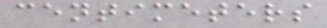centimeters
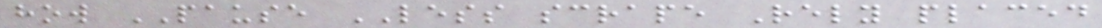how PAUSE LESS scrape Rely placed
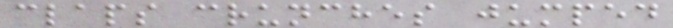claps crunches jumped
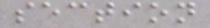section
